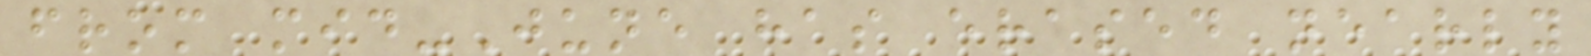from mid-June has erased nearly
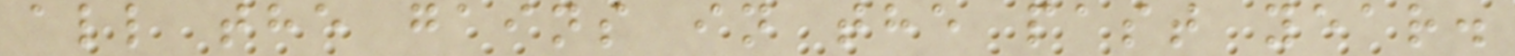all the gains in the past year.
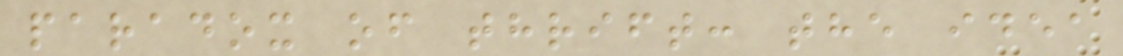paradox of thrift: the idea
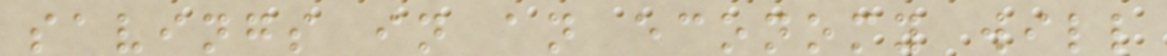savings in an economy will
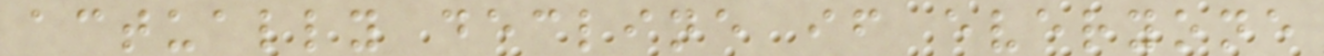actually decline if everyone
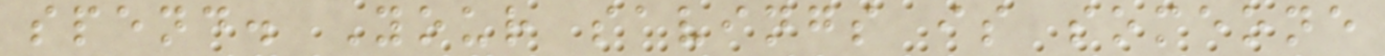spend. Your savings is someone
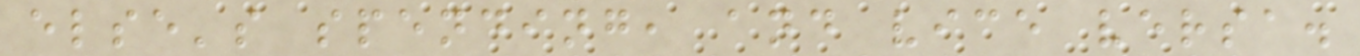else's spending, and vice versa.
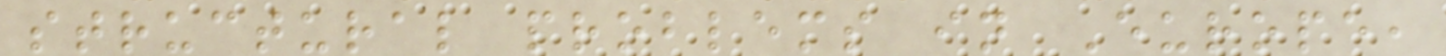structural problems in Europe,
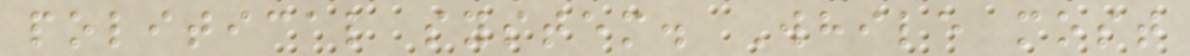political system. While most
